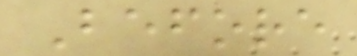Before
